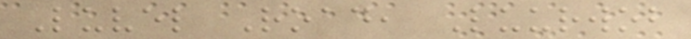Luvel Road, Luurwob
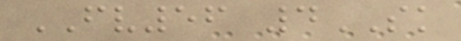FV56 4SK
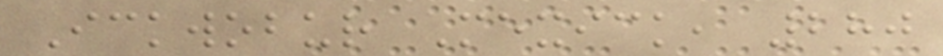Ickwobur Mexick, 280
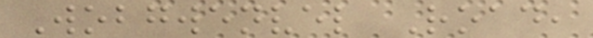Wobgwenvel Road,
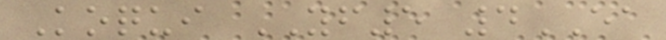Koqui YF5 4EA
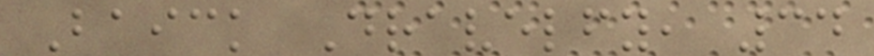Baick Dravelfy, 34
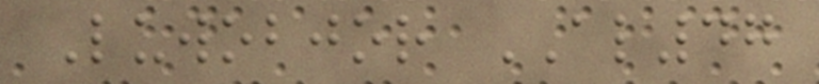Luwobjor AL47
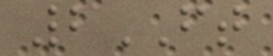2FT
